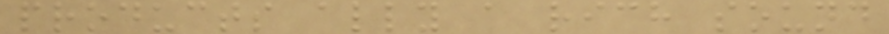products ally a rich sound
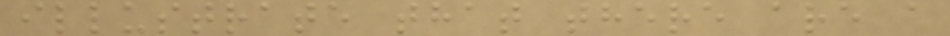illustrate that there are a
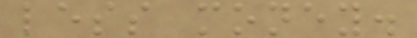less money.
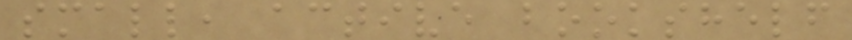small, active bookshelf
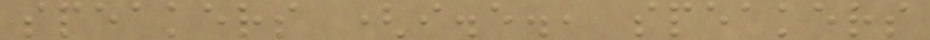speakers (i.e., speakers
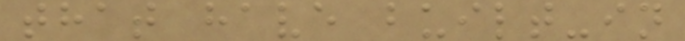that have built-in
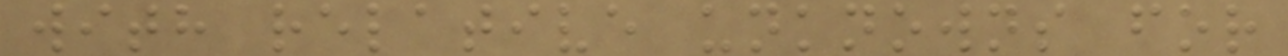with relative unknowns for
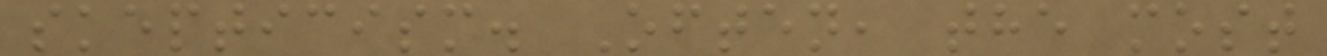skepticism. Often, the most
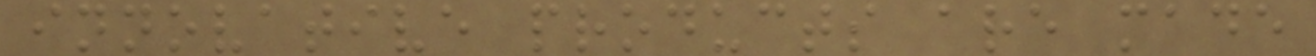innovative products are made
